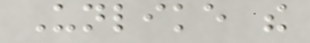Unlike the
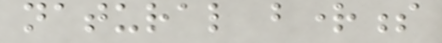natural brightness
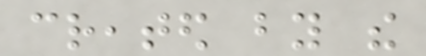created by the
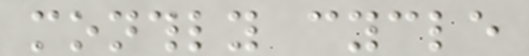monthly cycle
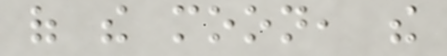of the moon, the
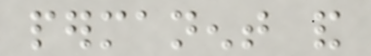permanent and
